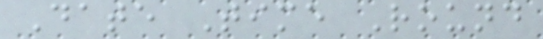Date Time Round
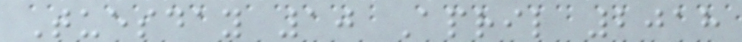Tuesday 10 April 2018
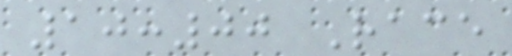10:00 Race
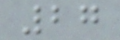27
